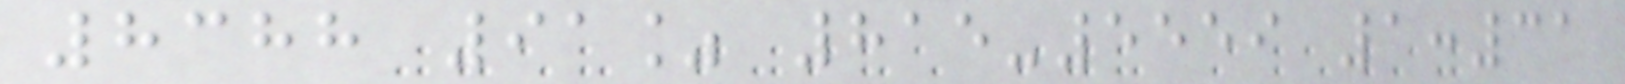8388 91% 815-5559 1:31
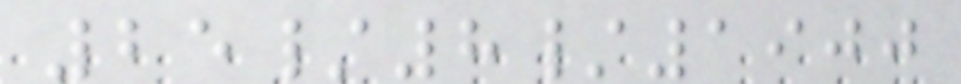25/8/1900
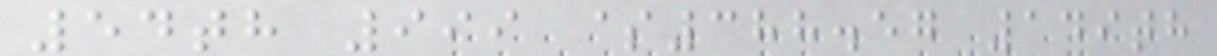54th 999 $388.57 149th
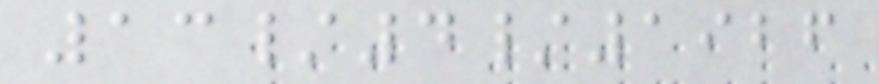13/4/1926
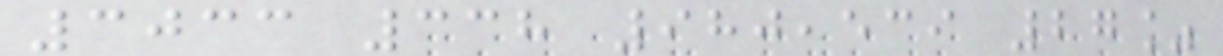3033 338 980,539 27%
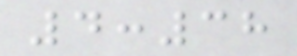4:38
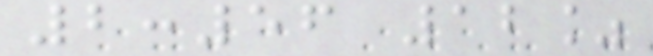2:56 12%
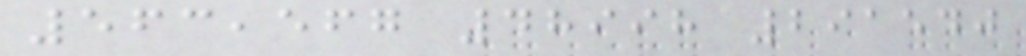563,567 48998 291540
